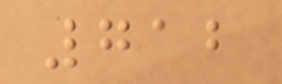712
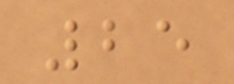25
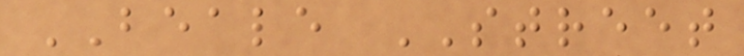BEALE STREET
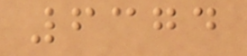6374
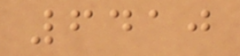6410
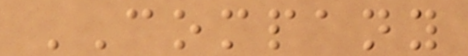COMPANY
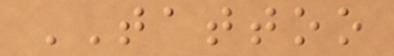TATTOO
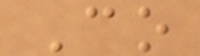Co
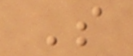S
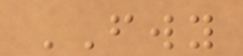FWY
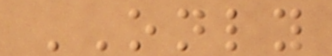ONLY
